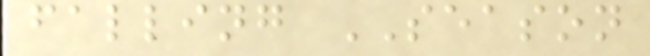falling SEASON
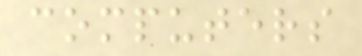computers
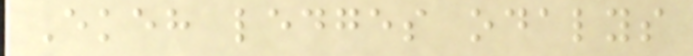Ekeh ledges odalys
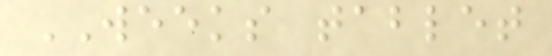WEEKS tablet
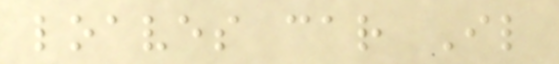loaves car Il
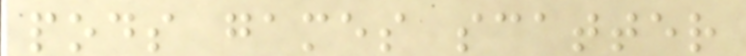pods games scatter
